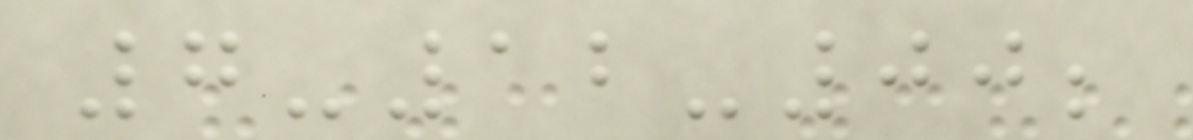7-12-00;
